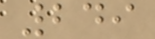249
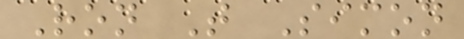Ron T Simon
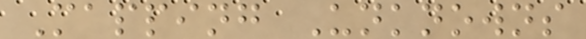Mapping Unknowns
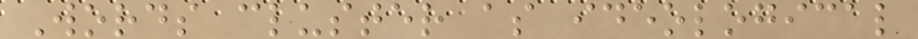Words cluster as ideological
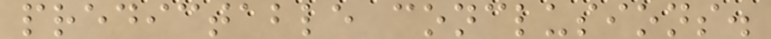predictable conclusions.
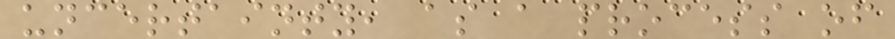uncertainty, as a process of
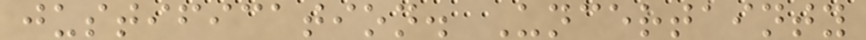justification. Uncertainty
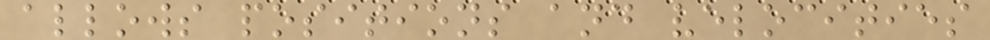allows positions and velocities
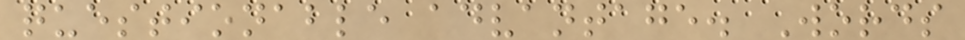questionable advantage. Words
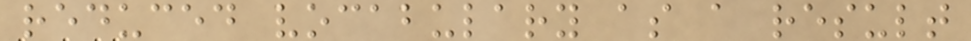reduced vocabulary as a result
